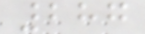287
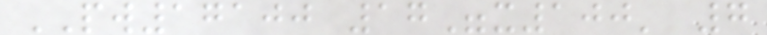PW17100 17"x100' 7
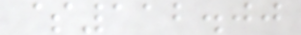$112.00
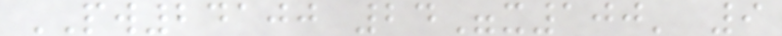PW24100 24"x100' 9
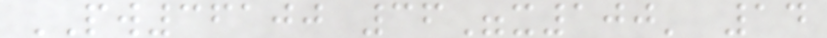PW36100 36"x100' 14
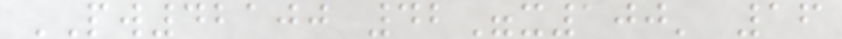PW42100 42"x100' 16
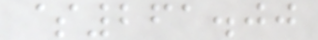$261.00
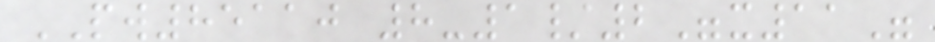PW85110 8-1/2"x11"
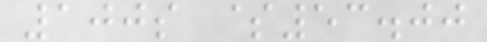100s $53.00
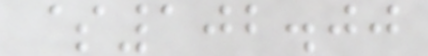$102.00
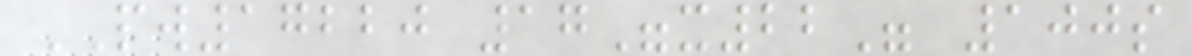PW17220 17"x22" 100s
